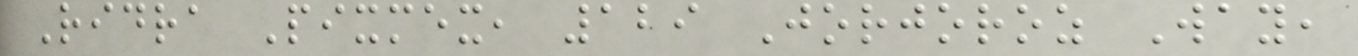Ridra Pixmex, 129 Jorjoroz Way,
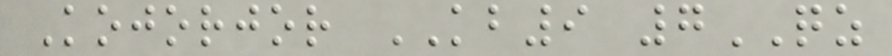Kojorjor KB9 7QZ
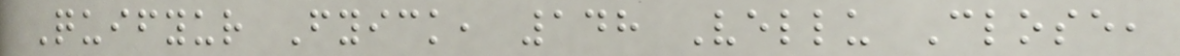Quifyur Fyick, 148 Vellu Close,
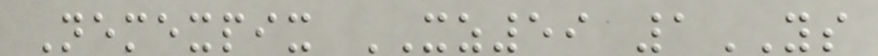Nemexpix XZ59 1YS
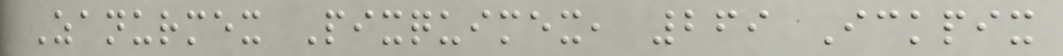Zanurmex Pixquimex, 269 Ickpix
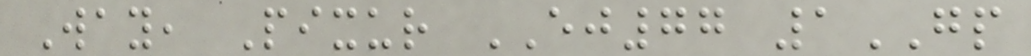Way, Pixur EJ77 1GP
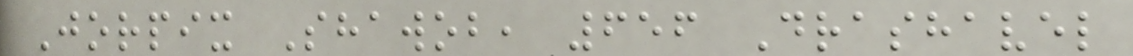Jorpix Shawob, 656 Drashavel
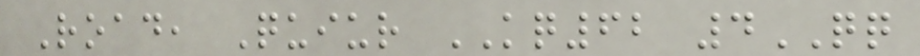Road, Quiur KQ62 4QQ
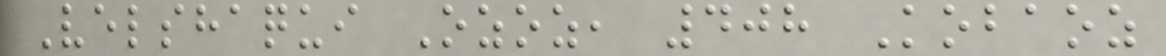Velshaqui Ozoz, 408 Kobaoz
